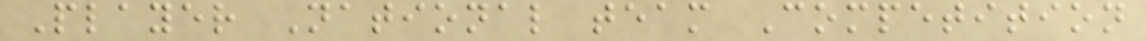Player National team Competition
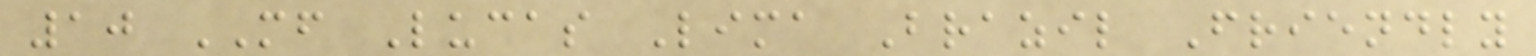10 MF Lucas Lima Brazil Friendly
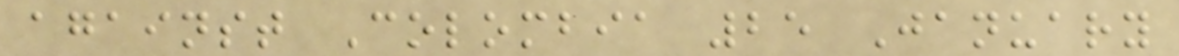against Colombia 25 January
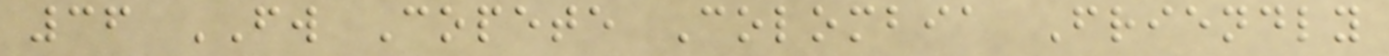36 FW Copete Colombia Friendly
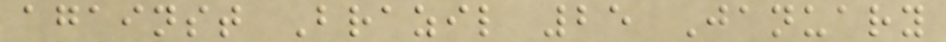against Brazil 25 January
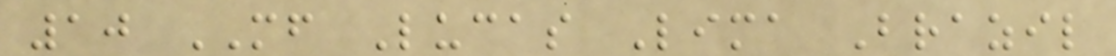10 MF Lucas Lima Brazil
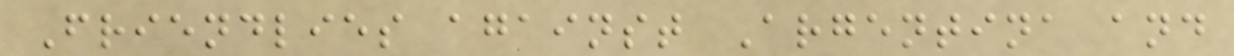Friendlies against Argentina and
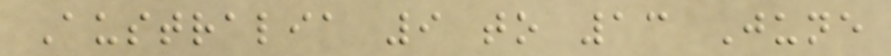Australia 9 to 13 June
